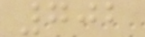702
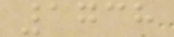1738
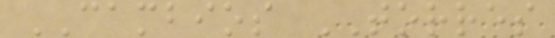CAMBIOS TORRES
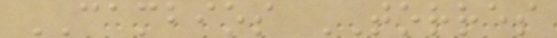CAMBIOS TORRES
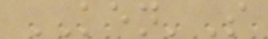KEN'S
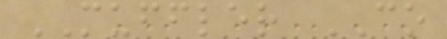MUFFLER CO
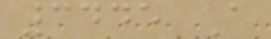3445 A
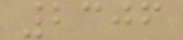2306
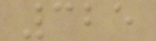325
